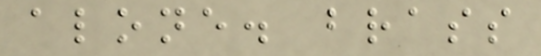alone. brass
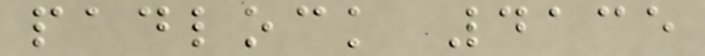padlock 4135
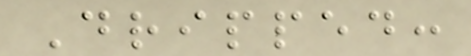Dripped:
